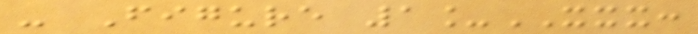- Figure 1_XXX:
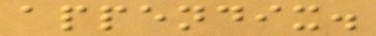appendix.
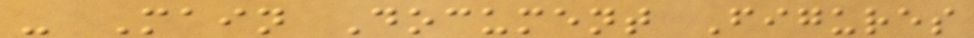- Main Document Figures
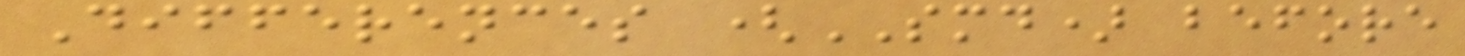Differences (SMD) before
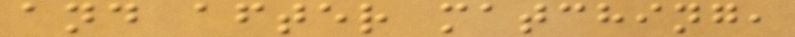and after matching,
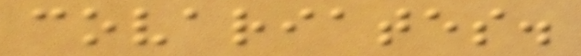covariates.
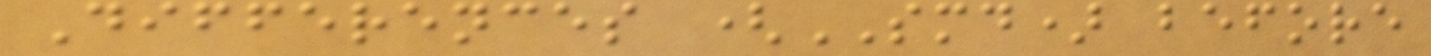Differences (SMD) before
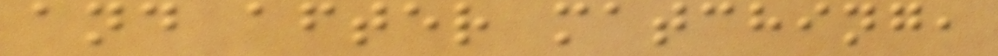and after matching,
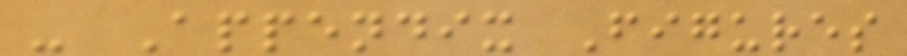- Appendix Figures
